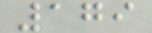179
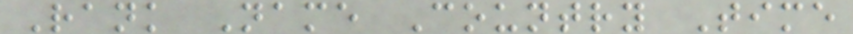Rank Name Country Time
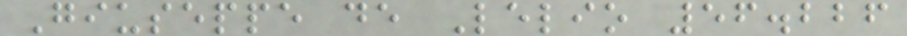Giuseppe de Lelio 56.226
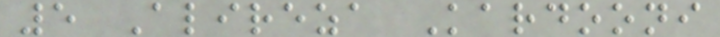5 Alireza Kardooni
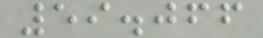59.066
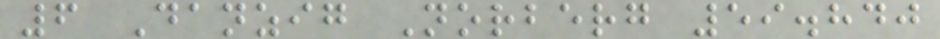6 Danzig Norberg 59.840
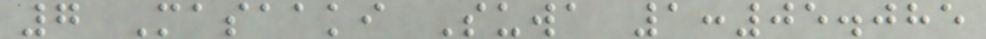7 Masaaki Suwa 1:05.085
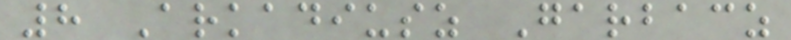8 Arkadiusz Garbacz
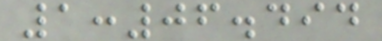1:06.494
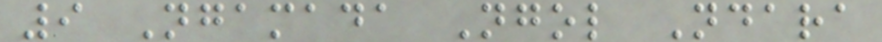9 Ngamada Ngol Ndara
